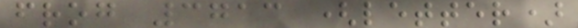frog 3713 (letter)
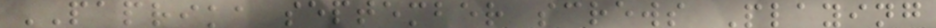PAPRIKA september screws Playing
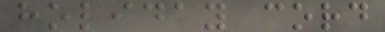holiday cord
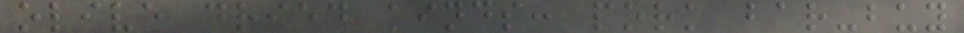olive dried kinds: pork bar-buy
